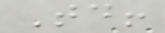Today!
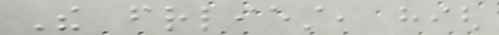The friendliest, high
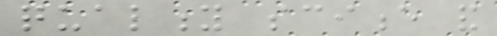quality science and
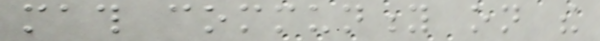math community on the
